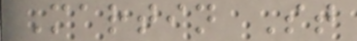Martin St
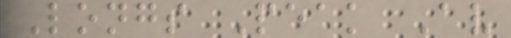Longs Peak Av
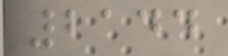2144
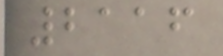2116
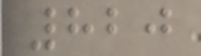820
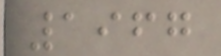1967
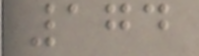174
